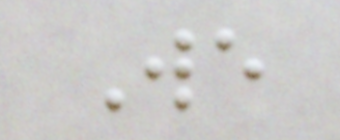We
